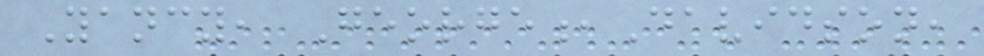Yancy, George,Davidson,
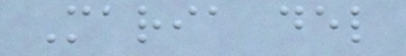Maria del
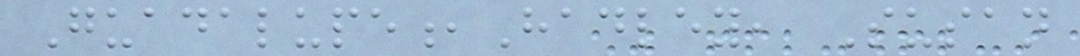Guadalupe,Hadley, Susan
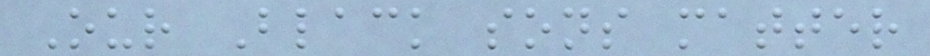Our Black sons matter
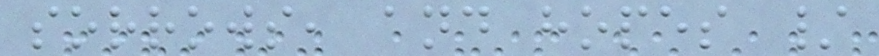sorrows, and hopes /
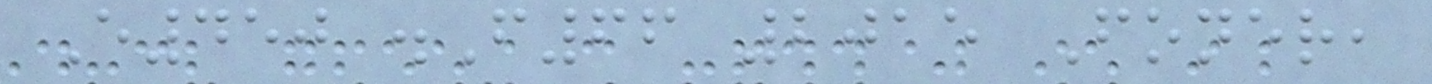E450 .F66 2015 Foner,
